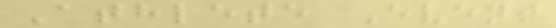Athlete Event
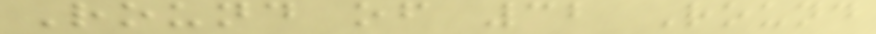Round of 32 Round
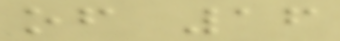of 16
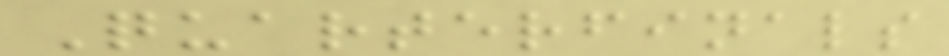Quarterfinals
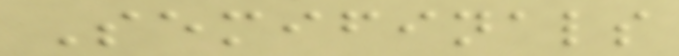Semifinals
